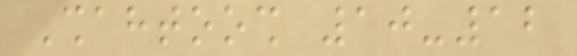Shahtoosh 10-12
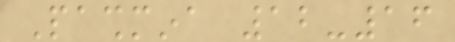Pashmina 12-16
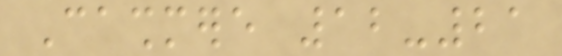Cashmere 12-21
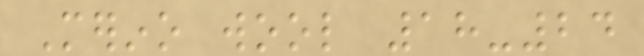Merino wool 18-24
